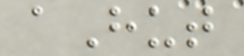aHut
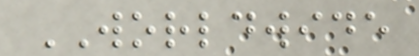WORLDWIDE
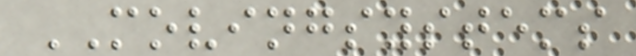MOVINGSYSTEMS
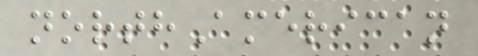northAmerican
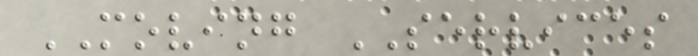MOVING SERVICES
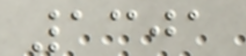1301
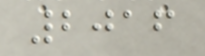2016
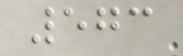573
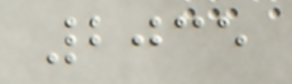2035
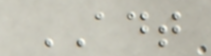ADT
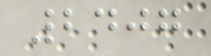2407
